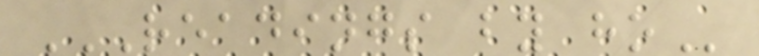READINGS BY HO
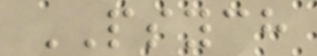PSYCH
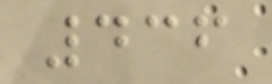436
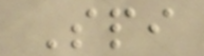Spi
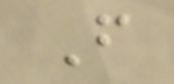F
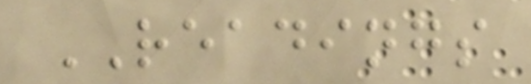READINGS
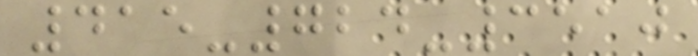415-724-3510
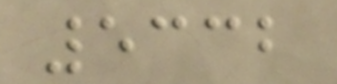5332
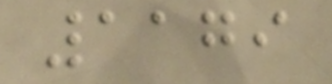1179
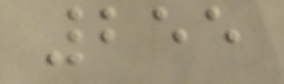255
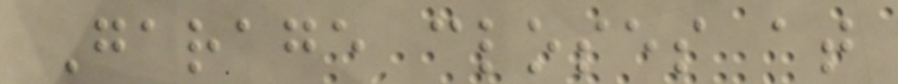Garage closes at
